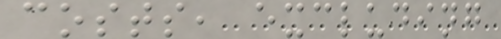costs, excluding
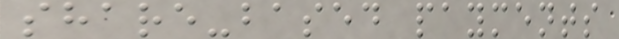share-based payments
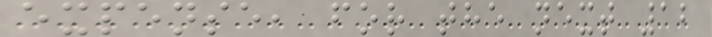expense, for the next 12
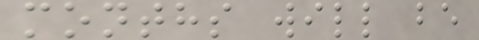months will be
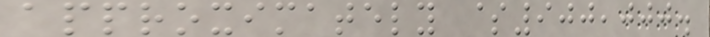approximately $900,000.
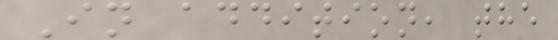In addition, the
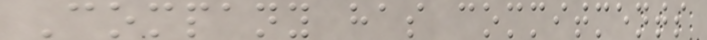Company has commitments
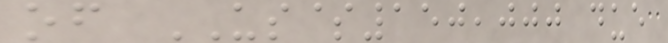of US$150,000 due
